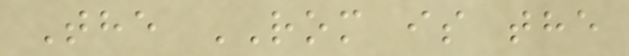The ROM is the
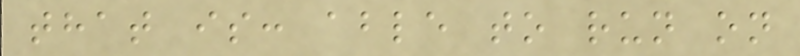that is: able to run on
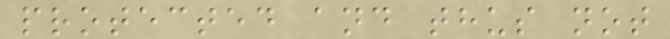protected and thus not
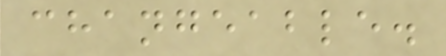changeable.
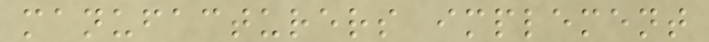manufacturers implement
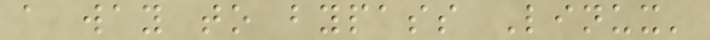a way to bypass Linux'
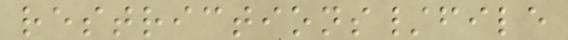restrictions/file
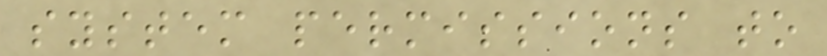system permissions to
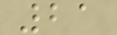21
